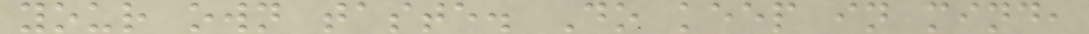your own taste. Do keep in mind,
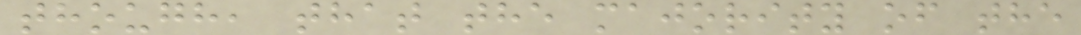though, that the majority of the
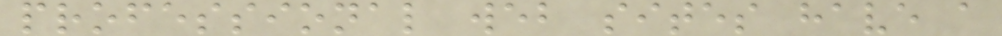professional web sites have a
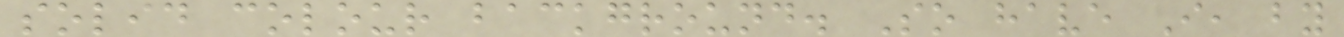solid colour background. So have I, by
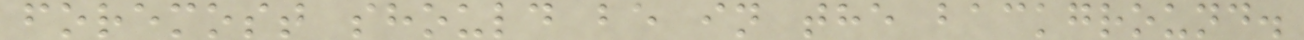foremost should be in the background.
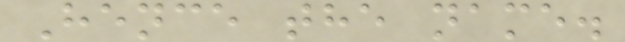Hence the name.
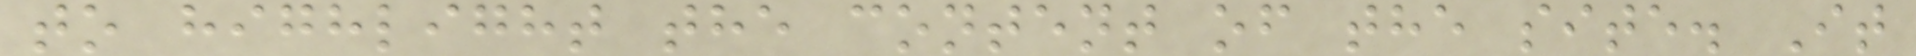to highlight the content of the site. It
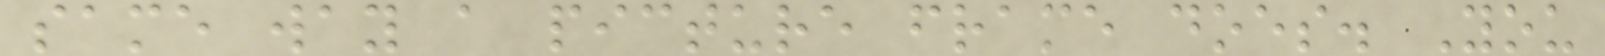same way a picture frame does. You
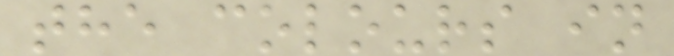the colours in
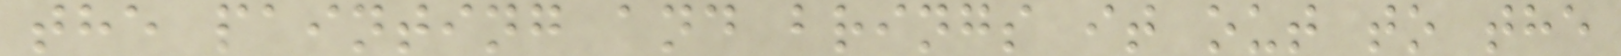the painting and brings it out to the
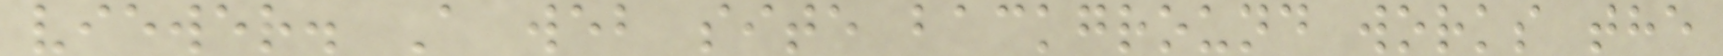viewer. A web site background works the
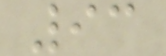93
